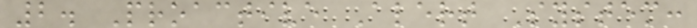2. Proactive Alert System:
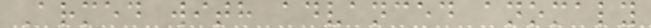Armed with advanced anomaly
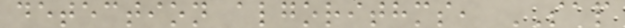detection algorithms, SAP
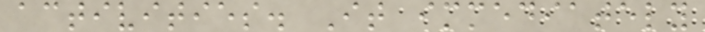activities. It immediately
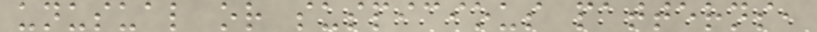unusual or suspicious patterns,
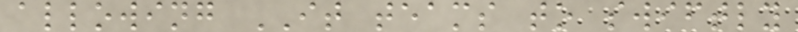allowing IT teams to swiftly
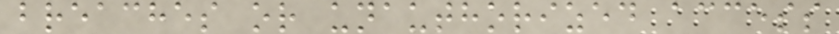breaches or unauthorized access
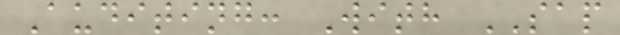Auditing: With SAP
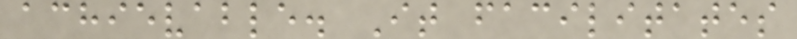achievable. It facilitates
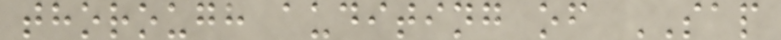thorough auditing of SAP
